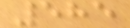585
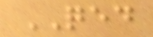QED
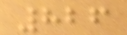826
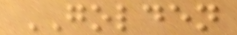GOLDEN
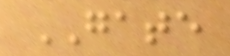GATE
